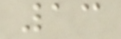13
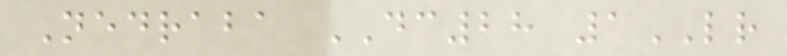Nedraba DC28 1LR
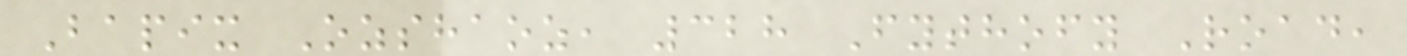Bapix Ozshaoz, 328 Fythofy Road,
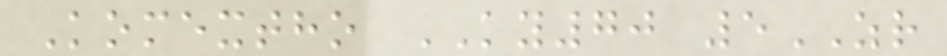Komextho KY70 5ZR
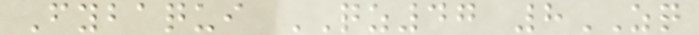Fybaqui QZ47 8ZQ
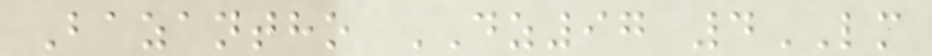Bazantho DZ97 4LM
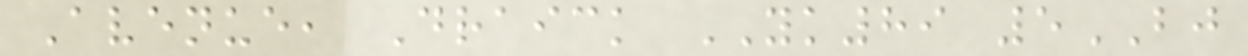Avenue, Draick YK89 5BJ
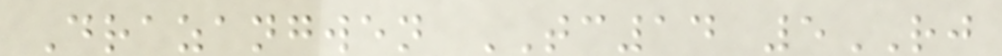Drazangwen TC14 5RJ
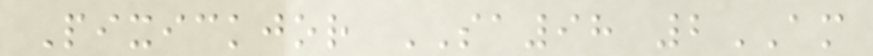Pixickjor SA98 2AM
